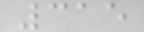315
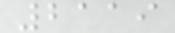2119
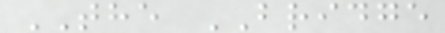THE BRIDGE
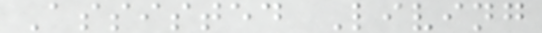Assisted Living
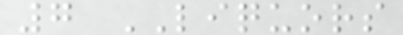7 LIQUORS
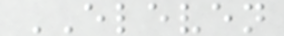ELEVEN
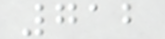712
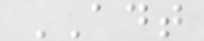ADT
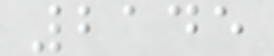2145
